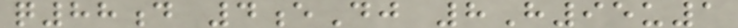q88d 4eDj 8H95u1
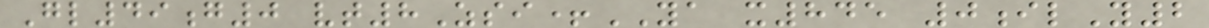Gl49g0 vt8Zsi+YA x845 0ilY2
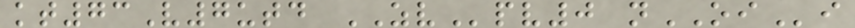kt73V7utd ZVpv0 nOIi
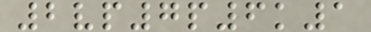2vp7p6k1
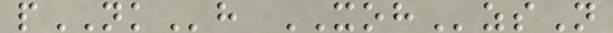pNKh XOHzsN
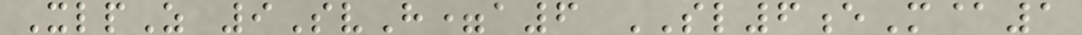XlpZ 9SvH=a6 SL6eM@1
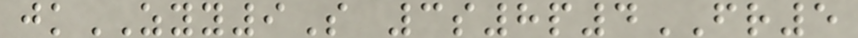jkZYY9S 3s8p4FR5
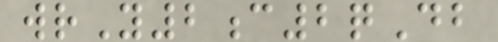wrY2c2qDb
